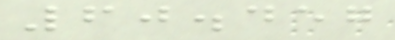60.457
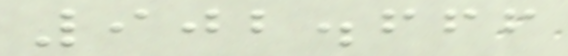902.666
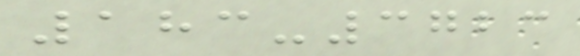183-3723
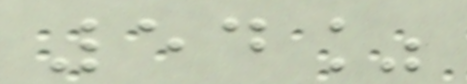54%
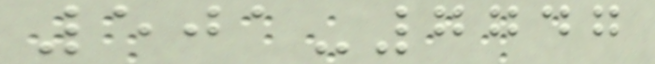501-7747
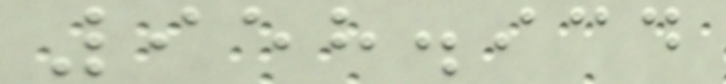958.934
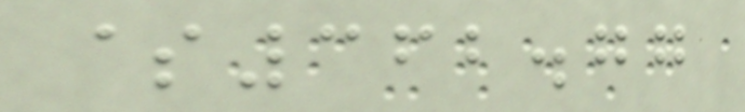$362.77
